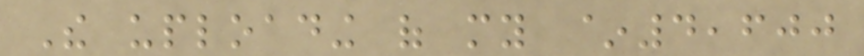The uploading of my ~4,600
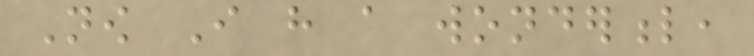Now I have a wonderful,
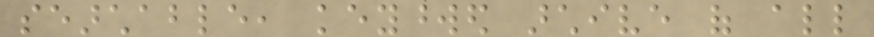searchable, keyworded archive of all
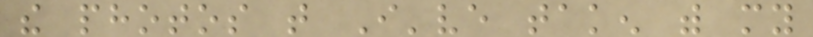the photos that I've taken with my
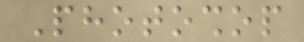Photoshop
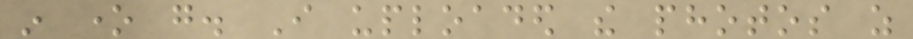in one go. I uploaded the photos as
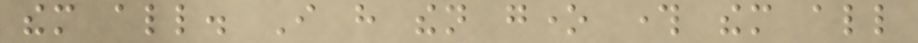them all. I have then gone through them all
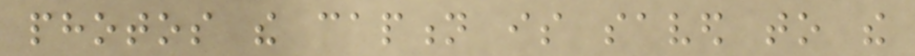photos the caption is saved to the
